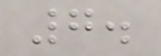7.
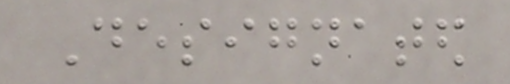Designated
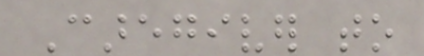Caregiver to
